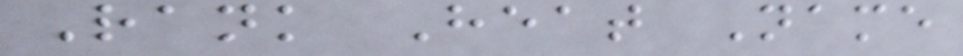Rank Heat Name
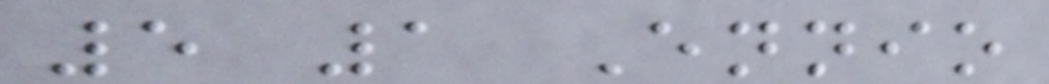5 1 Ennio
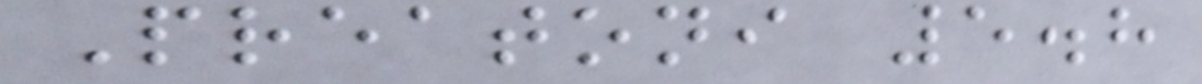Preatoni 5.8
